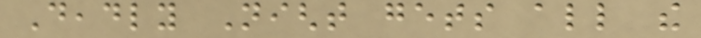Deadly Night gets all the
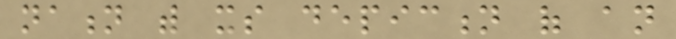nation with its depiction of an
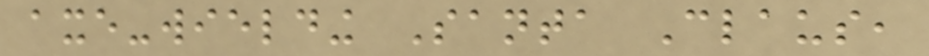axe-wielding Santa Claus,
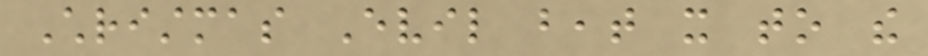Christmas Evil beat it to the
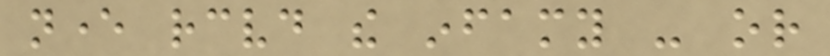never received the infamy - or
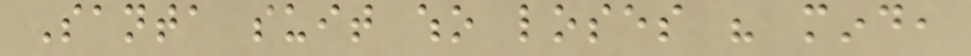Santa suit who loses his mind,
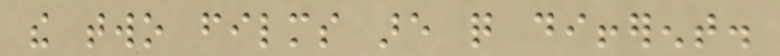the two films are quite different.
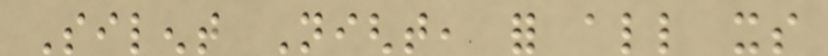Silent Night, for all its
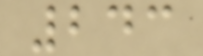243
